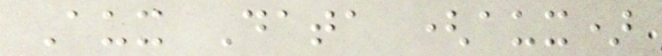Aux Data (aux)
